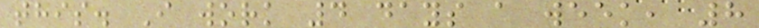this. I work 4 days a week, 8
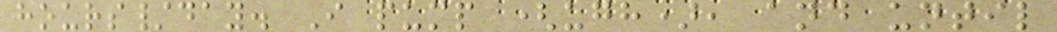hours/day. I pump (ugh), and until
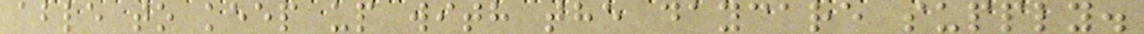able to keep up with the daycare supply.
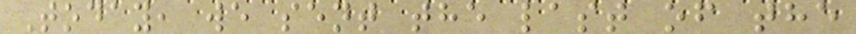Today, we sent the last of the
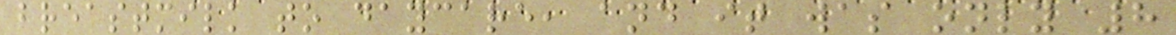breastmilk to daycare, and it was only 8
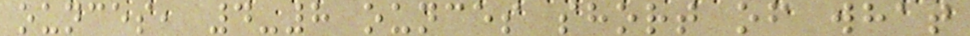ounces, 4-8 ounces short of what
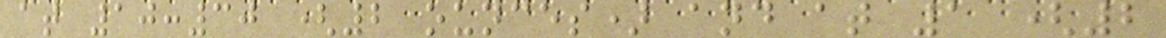at 10:30 (2 ounces) and at 1 (2
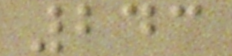243
